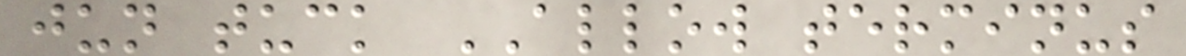jun tuck ALLOW terminus
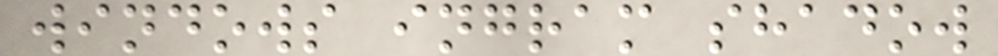windows ingram shadow
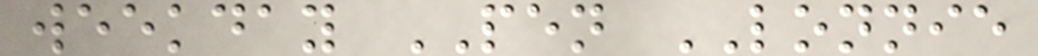weekday PEN LONNIE
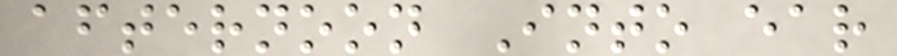afternoon Into ear
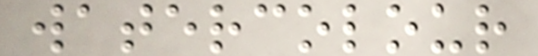watercolour
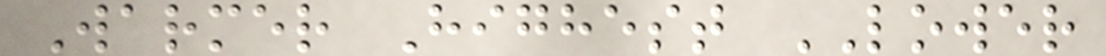Warmer Highest LOWER
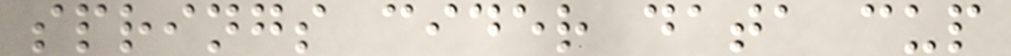springs cider data cup
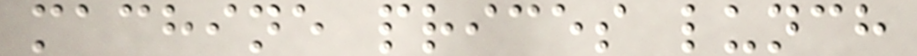machine prices lunch
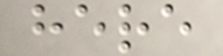here
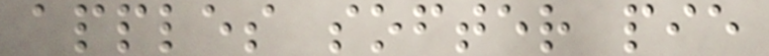apples softer pie
